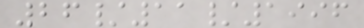26/11/1996
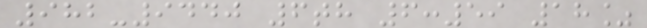982-9440 6th 6:59 18%
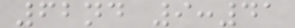62nd 9:41
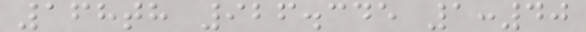168th 926.345 1:40
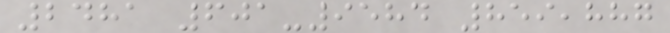2481 601-9584 859,887
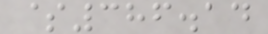$386.14
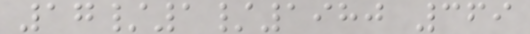17/1/1980 369
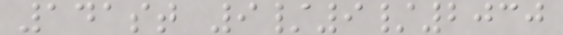141st 9/9/2030
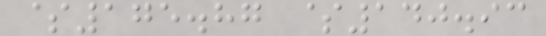$175.87 $140.93
